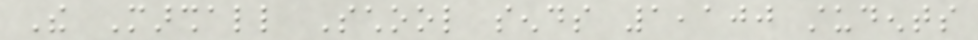The Marshall School sends 1,100 students
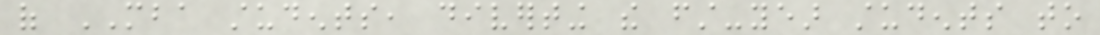of MBA students, diverting the first-year students to
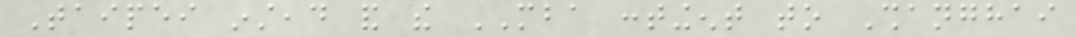Taipei instead and the MBA contingent to Shanghai
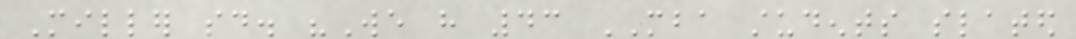Miller said. "We have 43 MBA students slated
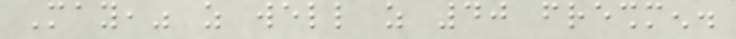May," as well as 40 freshmen.
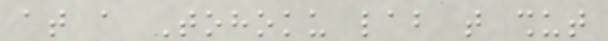at a Tohoku lab that shut
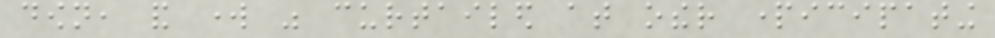down, and work was curtailed at other participating
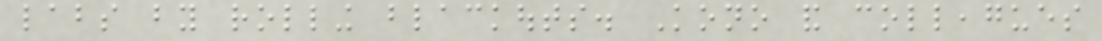labs by rolling blackouts. Kono and colleagues
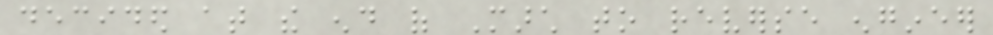decided at the end of March to reverse engineer
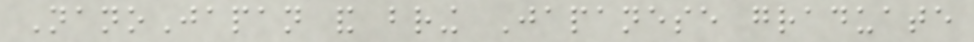NanoJapan and bring Japanese graduate
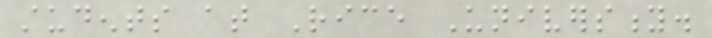students at Rice University.
